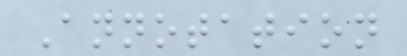Annotation
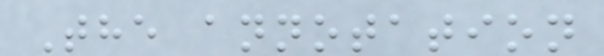The annotation
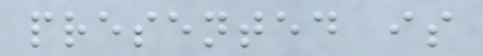presented is
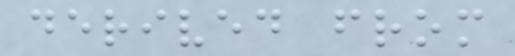derived from
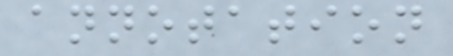annotation
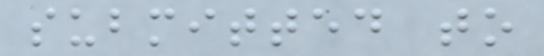submitted to
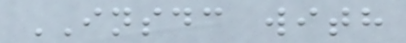INSDC with
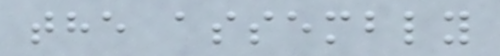the assembly
